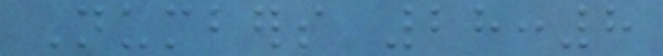Numbers 28:8
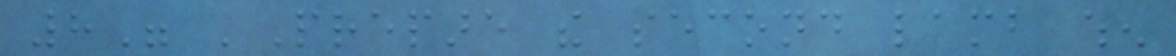8" 'Prepare the second lamb when
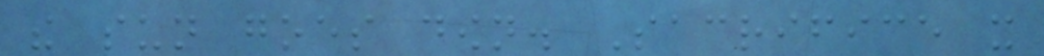the sun goes down. Sacrifice it
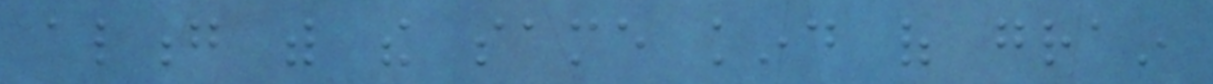along with the same kind of grain
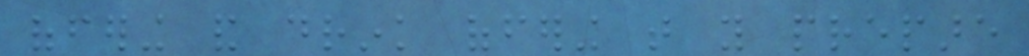offering and drink offering that you prepare
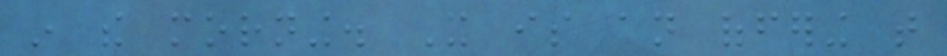in the morning. It is an offering that
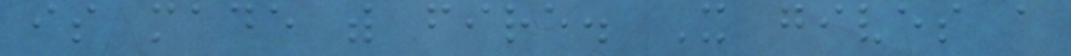is made with fire. It gives a
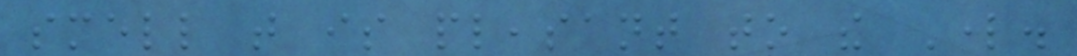smell that is pleasant to the Lord.
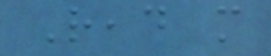Read more
